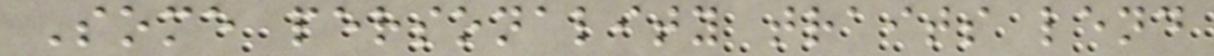Some personality traits lend
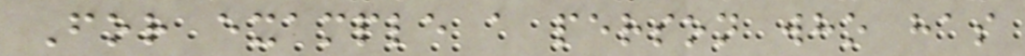For example a person who has
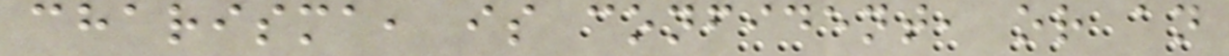charisma, is confident, or an
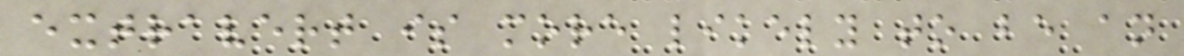extravert is more likely to be an
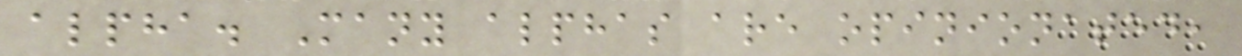alpha. Many alphas are opinionated,
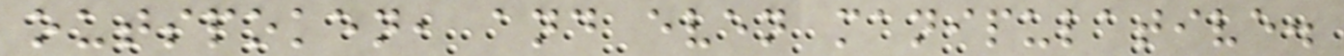outspoken, and even manipulative.
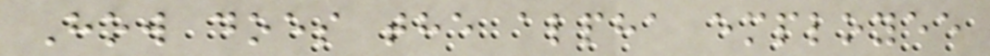How does the alpha employee
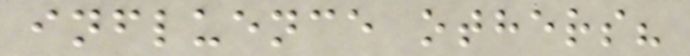influence others?
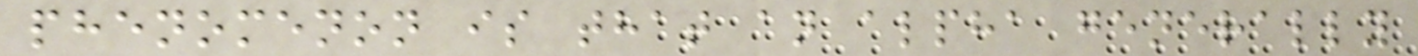phenomenon is that an alpha generally
